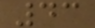43
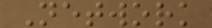Network
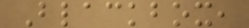Blackbox,
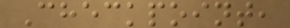Checkpoint,
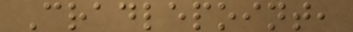Cradlepoint,
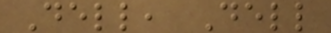Dell, Dell
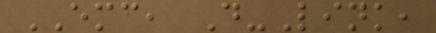EMC, D-Link,
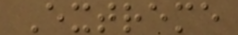Extreme
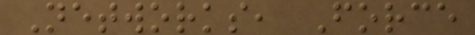Networks, Force
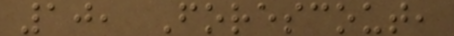10, Forescout,
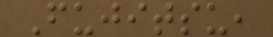Fujitsu,
